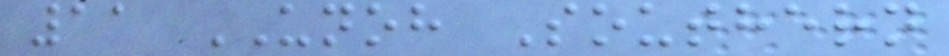11 UNOH Southern
